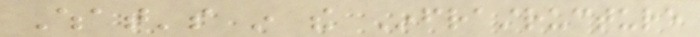What's in the Infrastructure
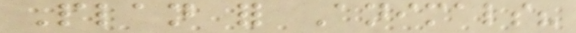Plan for Animals?
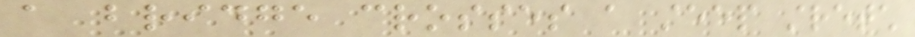a bridge crosses a steep stretch
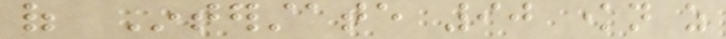of Interstate 90 known as
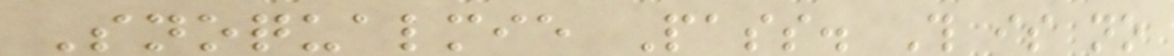Snoqualmie Pass. This is no
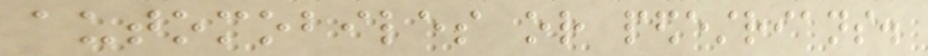automobiles or pedestrians.
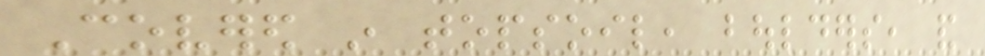Covered in topsoil, boulders, and
